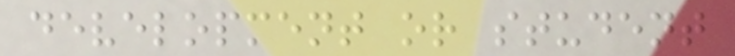development or student
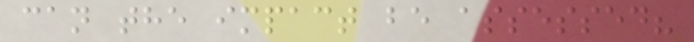can the impact be assessed?
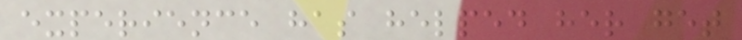experience has helped her get
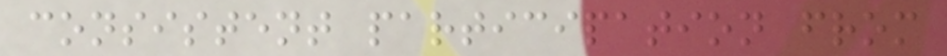consistent participation from
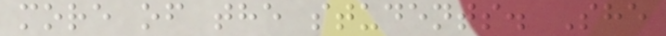more of the students. She
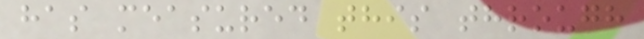has measured this through
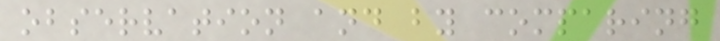observation and by comparing
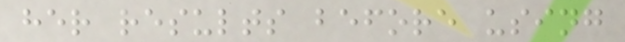her results before using
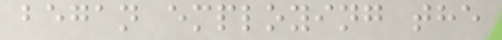began employing the
